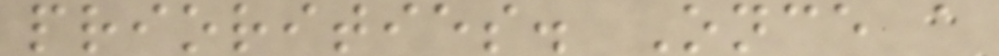priorities. Once a
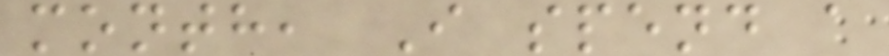month, I spend a
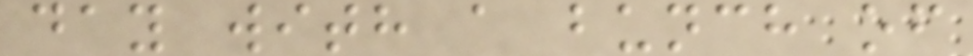day with a bunch of
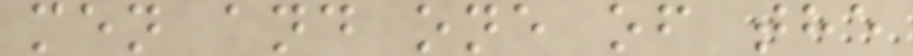men and one of the
